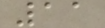11
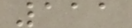111
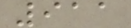911
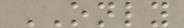ONLY
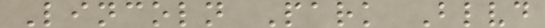Lincoln Park Blvd
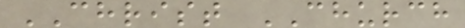CHRIST CHURCH
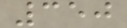350
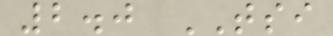2.0 TSI
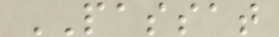PASSAT
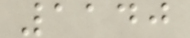1140
